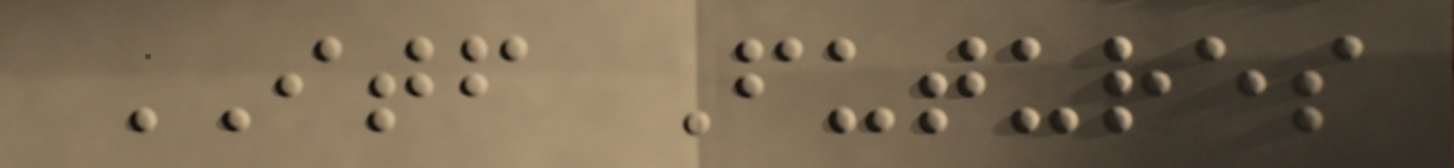ITF Futures
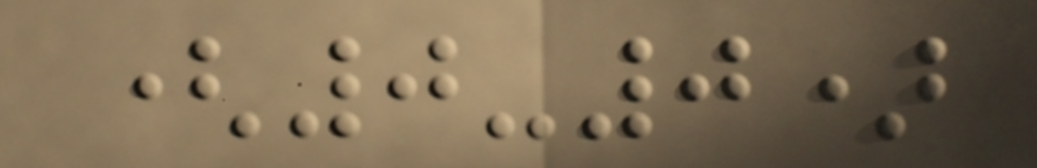(0-0)
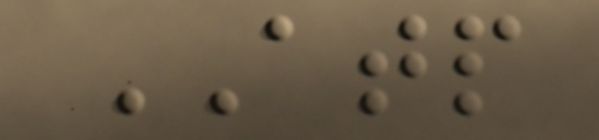ATP
